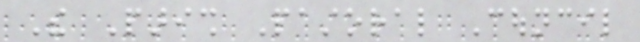The Parish Pastoral Council
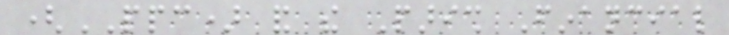(PPC) and the Parish Financial
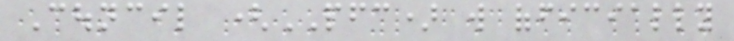Council (PFC) will officially
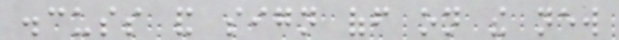discuss and sign off on the new
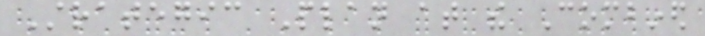Strategic Plan at the Combined
